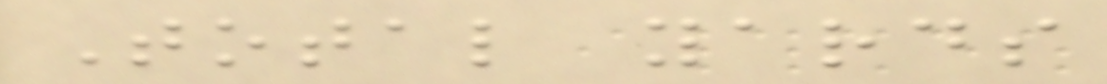Total yards
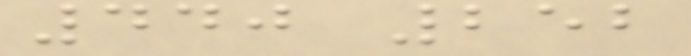440 252
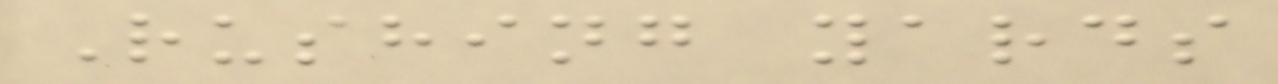Rushing yards
